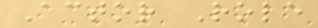Actor Role
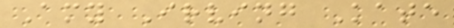Amy Irving Kate
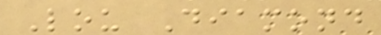Lou Diamond
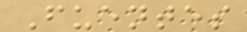Fuentes
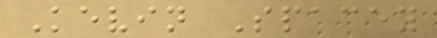Kevin Spacey
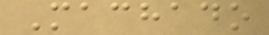Machado
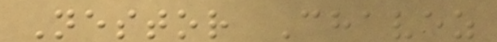Nestor Chavez
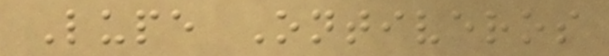Lupe Ontiveros
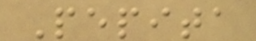Pepita
